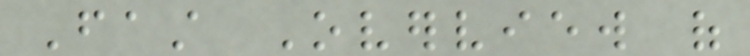Fast Overview of
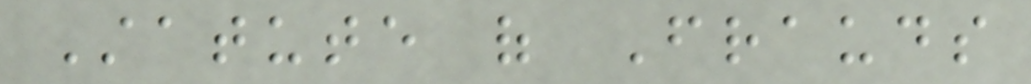Statute of Frauds
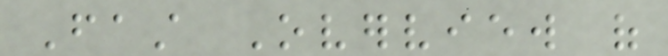Fast Overview of
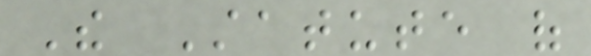The Statute of
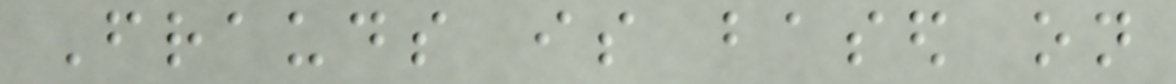Frauds is based on
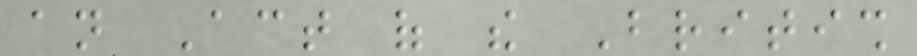an Act of the British
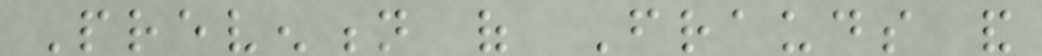Prevention of Frauds and
